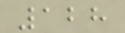128
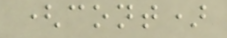(cont)
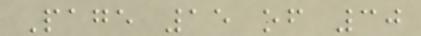Page 15 of 30
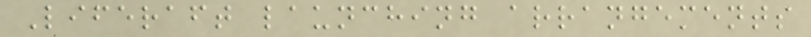Liferaft launching arrangements
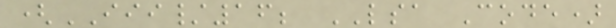(III/16; LSA Code)
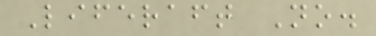Liferaft No.
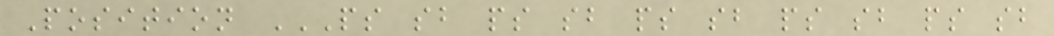Position PS SB PS SB PS SB PS SB PS SB
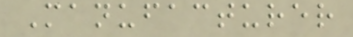Manufacturer
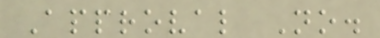Approval No.
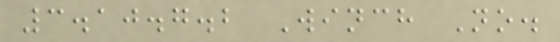3.10.7.2 Winch No.
